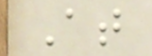At
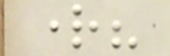right?
